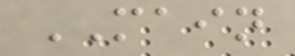MAIN
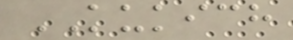KUKICH
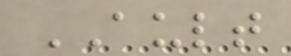AULT
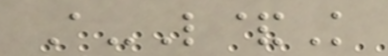A-L&K
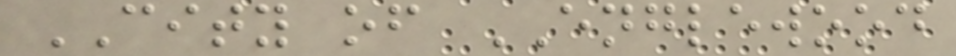CITY of ENGLEWOOD
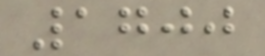1700
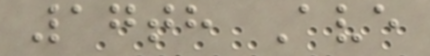17th Ave
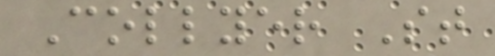Collyer St
